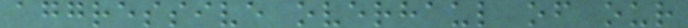aggressive overhaul of our
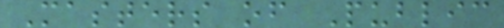Masters of Public
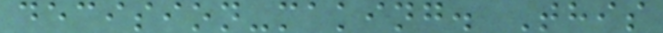decision-making. This
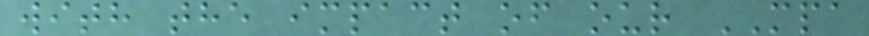with the impact of our MPA
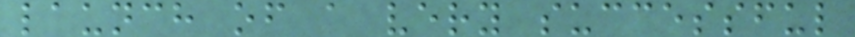launch of a very successful
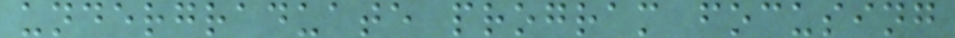undergraduate program focusing
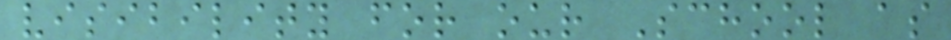visibility for our School as
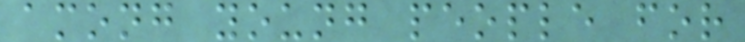among young people for
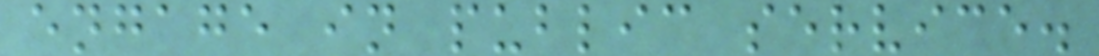engage in public service.
